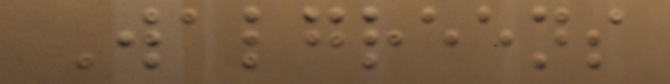Walgreens
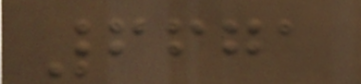6671
